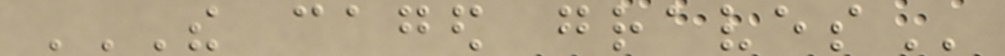THE CAGED GRAVES
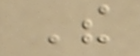The
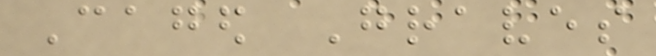Caged Graves
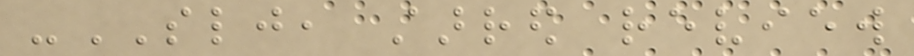-SLJ, starred review
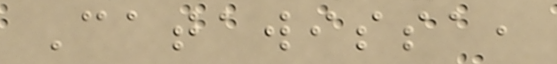Catawissa,
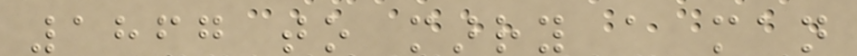1867 to marry a man
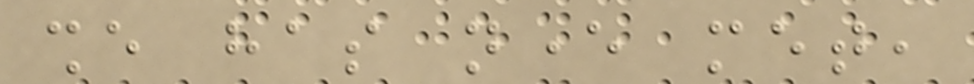she has never met,
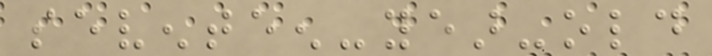seventeen-year-old
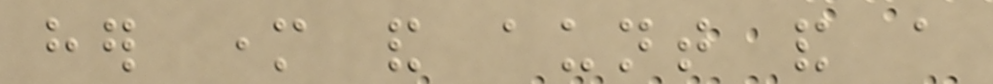her mother and aunt and a
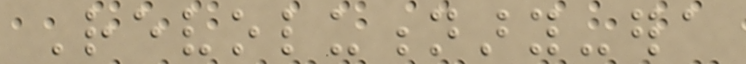Revolutionary-era
